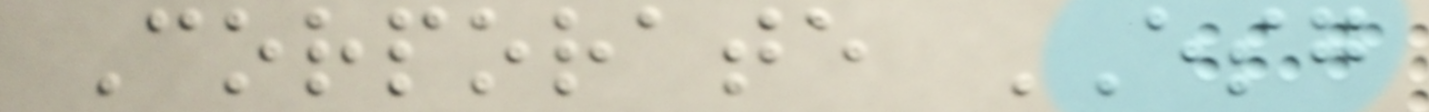Corporate ESG
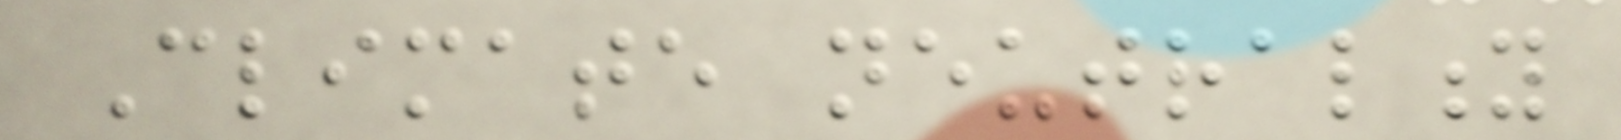Climate neutrality
